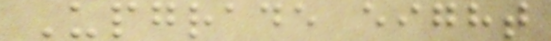Upgrade eight
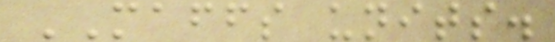MAFFS units.
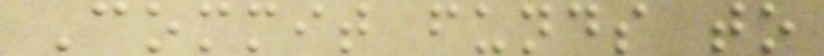Commit funds to
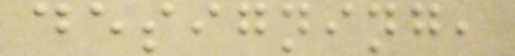designing,
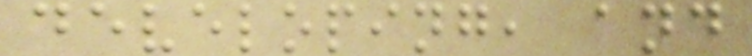developing, and
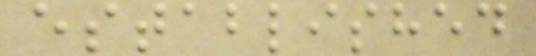established
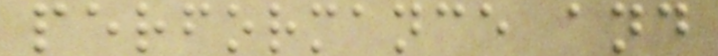performance and
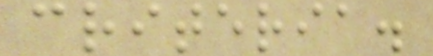criteria.
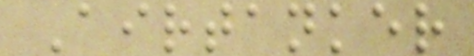Airtanker
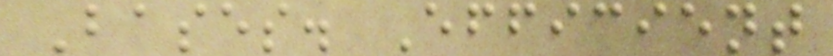Bases. Efficient
